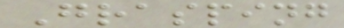Grasping
